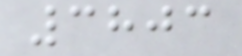3803
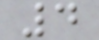4
